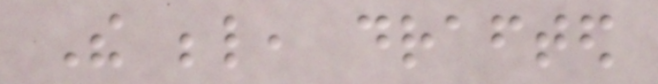The below, drafted
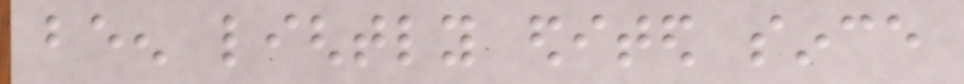been lightly edited since
